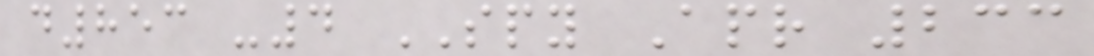d853 -4 SPY Apr 233
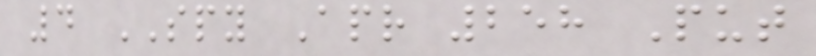4 SPY Apr 258 Put
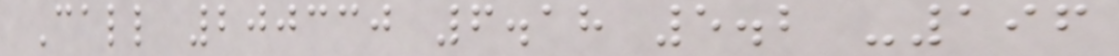Call 200330 6.18 5.2 -196
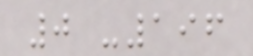0 -196
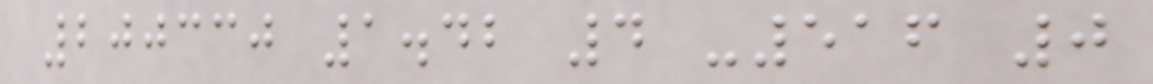200330 1.42 4 -516 0
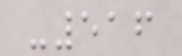-516
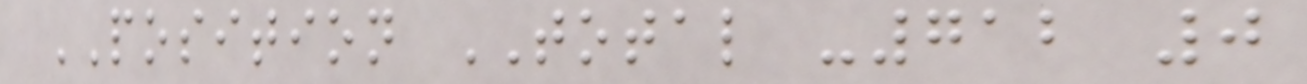POSITION TOTAL -712 0
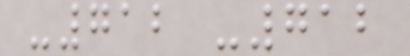-712 -712
